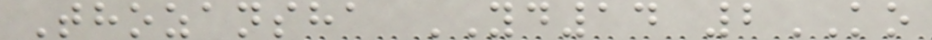Thozansha YD14 2KO
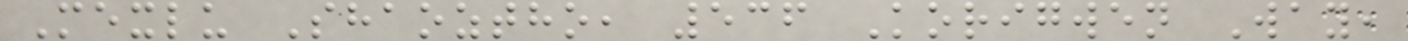Mexlu Shaoztho, 536 Korigwen Way,
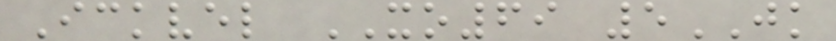Ickvel XO69 5JK
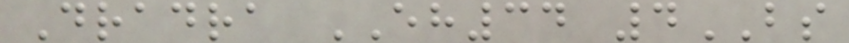Dradra EH34 4BS
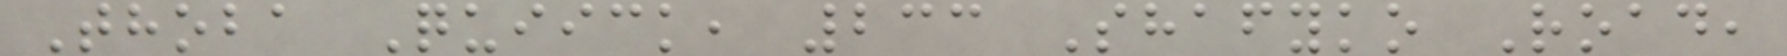Thoba Quiick, 233 Shafyko Road,
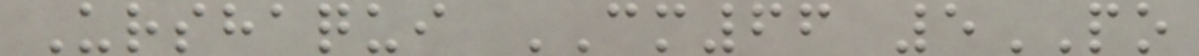Urshaqui CM66 5PO
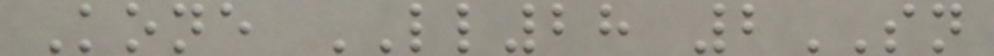Kone LL28 2SN
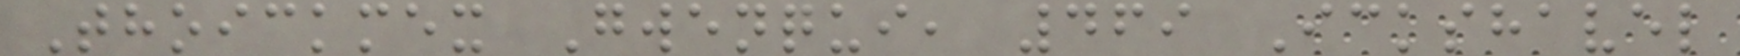Thoickmex Gwenqui, 469 Ickshavel
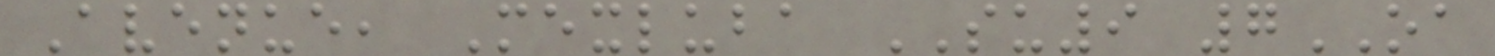Avenue, Mexluba SU9 7OA
